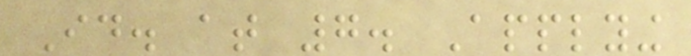Id. at 7. Applying
